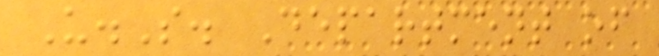U.S. Department of
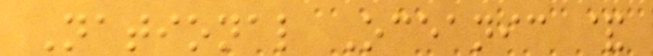National Oceanic &
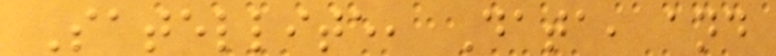Satellite, Data, and
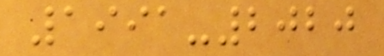1991-2020
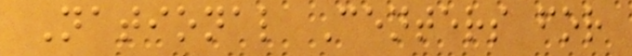National Centers for
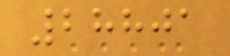28801
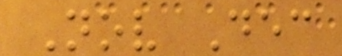Nov Dec
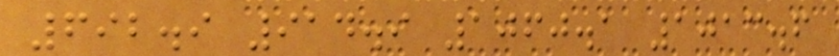692.9 914.9 1060.1 1013.6
